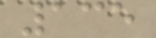135
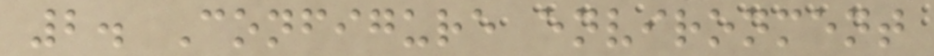2. Configure environment
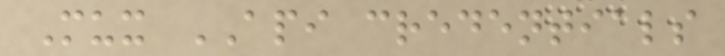Mux API credentials
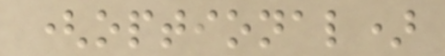(optional)
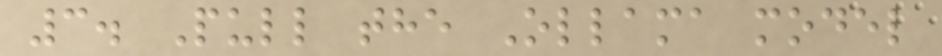3. Pull the Ollama model
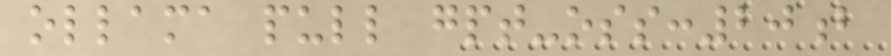ollama pull gpt-oss:20b
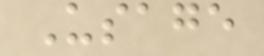Usage
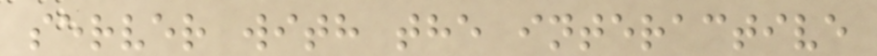server with the interactive
